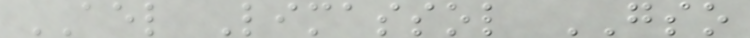AEL Limassol GSO
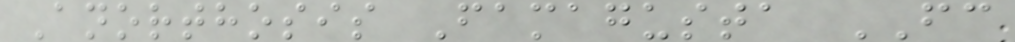Anorthosis Famagusta FC
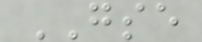GSE
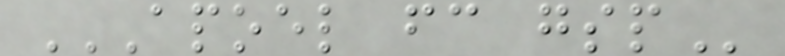APOEL FC GSP
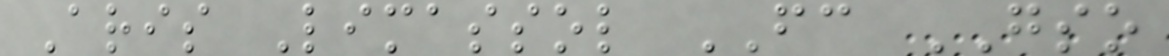Aris Limassol FC GSO
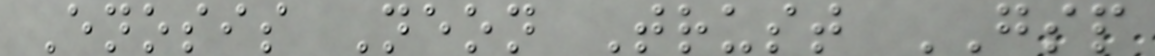Enosis Neon Trust GSP
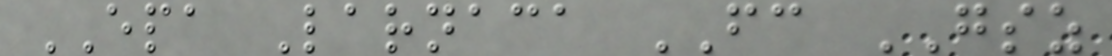EPA Larnaca FC GSZ
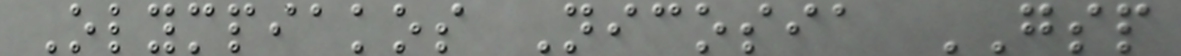Olympiakos Nicosia GSP
